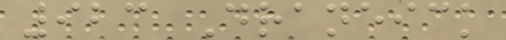923 Draneick
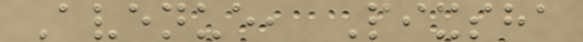Avenue, Pixsha
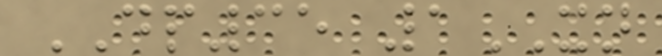DP35 1XN
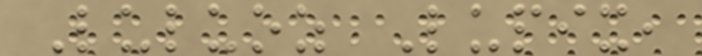Luluoz Lupix,
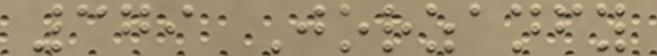379 Jorzanfy
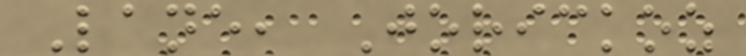Lane, Jorickoz
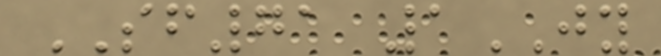SF71 1JY
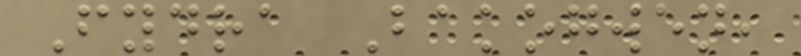Fydra Bakogwen,
